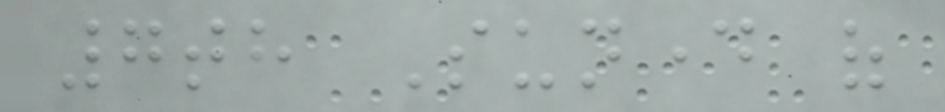7th Sunday of
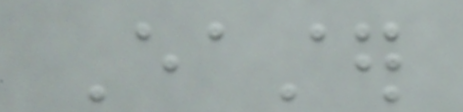Easter
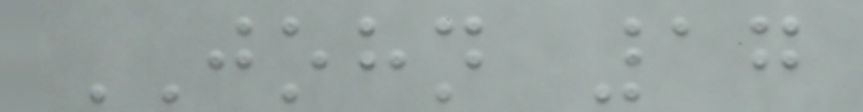JOHN 17
